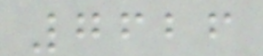7626
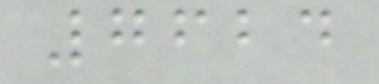7624
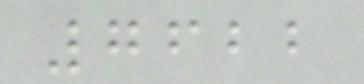7622
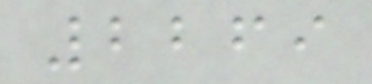2269
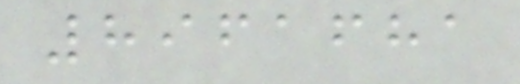8961681
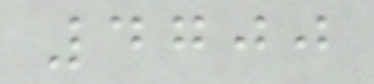4700
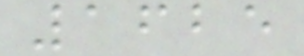1625
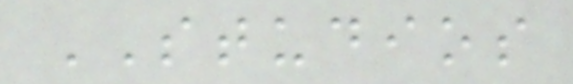STUDIOS
